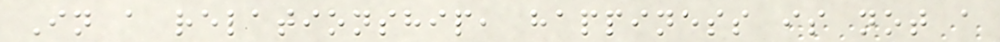In a relationship, happiness is not a
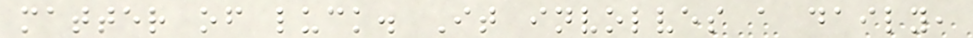matter of luck. It involves a daily,
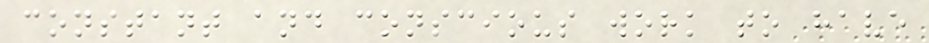constant and conscious work to have
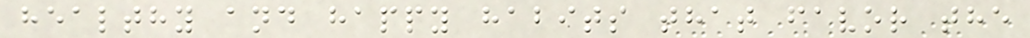healthy and happy habits that favor the
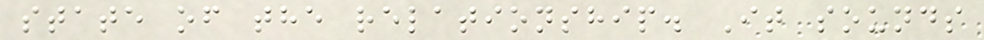state of the relationship. It sounds
